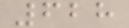628
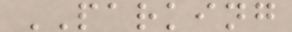PARKING
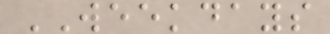WEEKDAYS
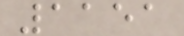1151
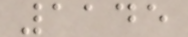1145
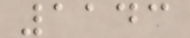1143
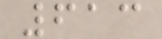613
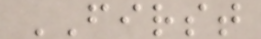FIRST
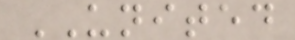UNITED
